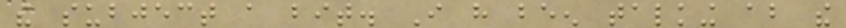the subject a bit. I have been talking about the
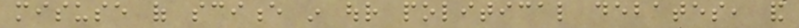misuse of science in our political debates, and
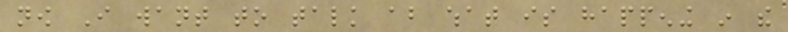now I want to talk about what is happening in the
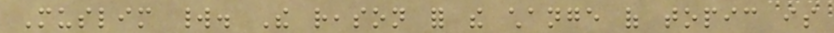Muslim world. The reason for the change of topic is
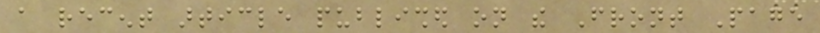a recent article published on the Front Page
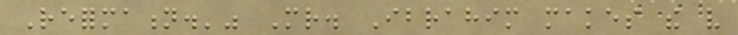Reformation.'" Mr. Ibrahim makes the very
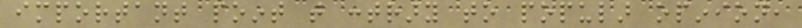important point that contrary to popular opinion,
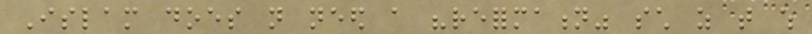Islam does not need a "reformation" such as that which
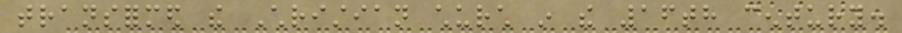transformed the Christian church in the 16th century.
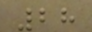28
